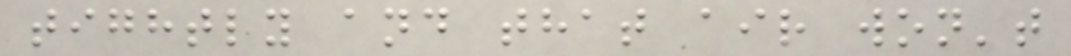tightly and that air won't
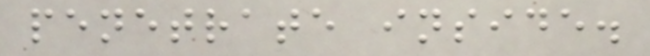penetrate inside.
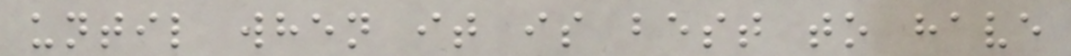until when it is best to have
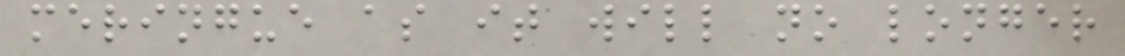meringue as it will no longer
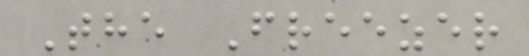The Freezer
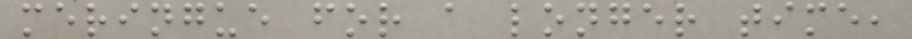meringue for a longer time,
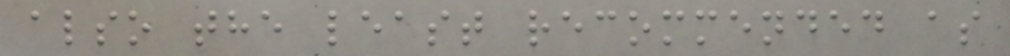also the least recommended as
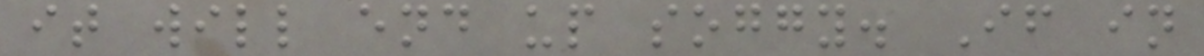it will end up soggy. If in
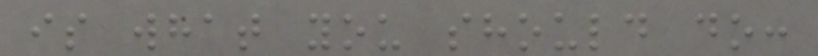is what you should do:
